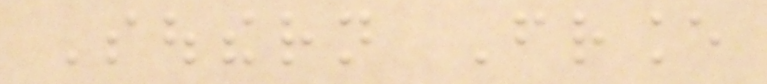Southern France
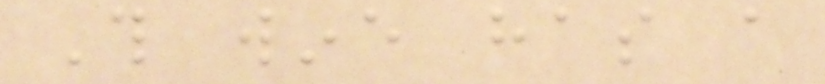This wine has a
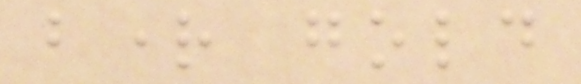bright gold
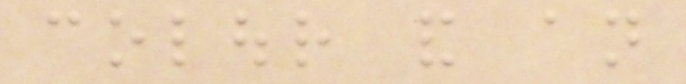colour and an
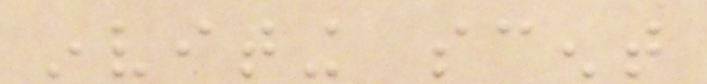inviting scent
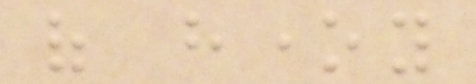of honey
